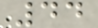44
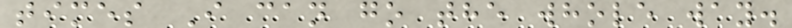times I can go the whole way.
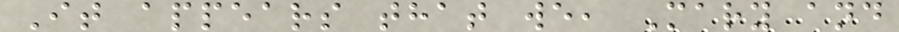It appears that we, Mary and
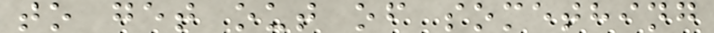to get out of something
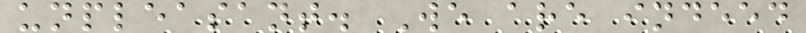unpleasant. We are indeed
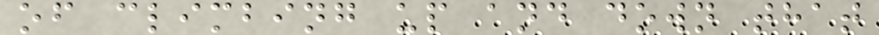of climbing up and down that
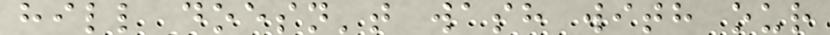hill doesn't wash with our
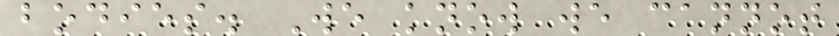bodies. We know we cannot
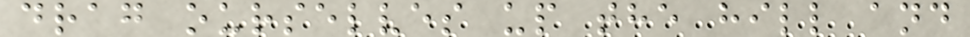drag ourselves up the hill and
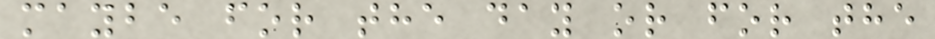maybe for the day or for the
